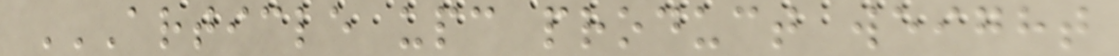ARTICLE UPC PRODUCT WEIGHT
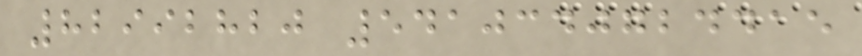82992820 5410340724415
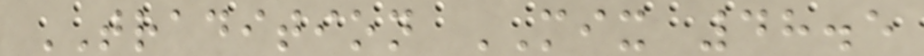TRADITION MIX 48.5
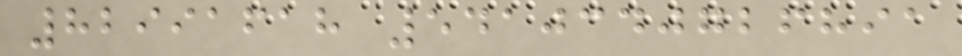82991618 5410340726891
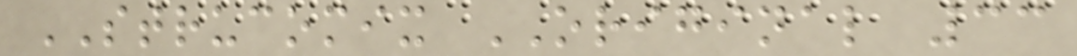STRUCOMIX ORIGINAL 33
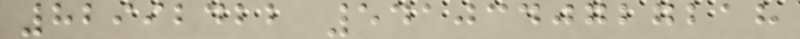82992422 5410340727218
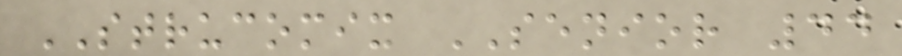STRUCOMIX SENIOR 44
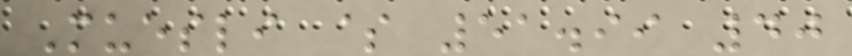Muesli $ 51.99 40
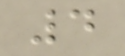4
